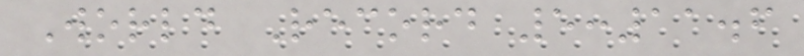World Record 5:11.6
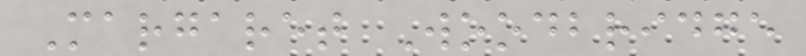Margaret Woodbridge
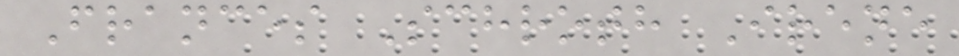Frances Schroth Irene
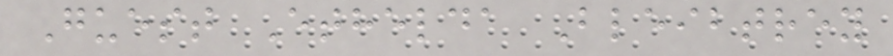Guest Ethelda Bleibtrey
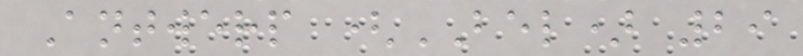Antwerp (BEL) 29
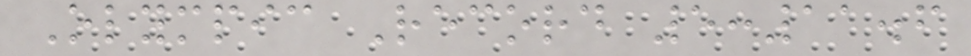Olympic Record 5:11.6
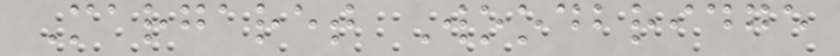Margaret Woodbridge
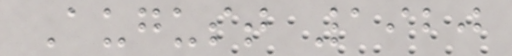August 1920
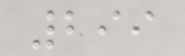299
